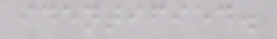identified.
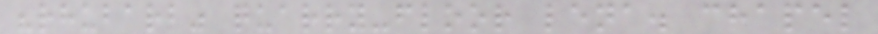"rhubarb" quarry-floor lena. chapel
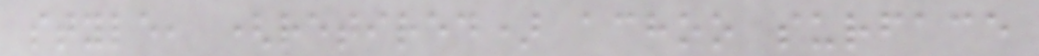style, (retired) achoo surface
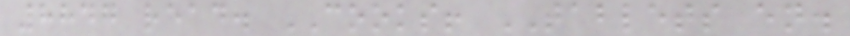8847 read. COOKS! TABLETS en.
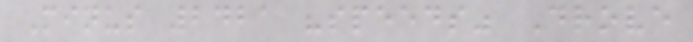Minus 2421 "speeds" Drove
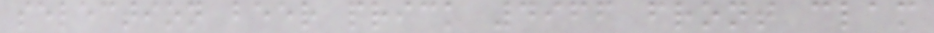selection beer prick 4966 front clam
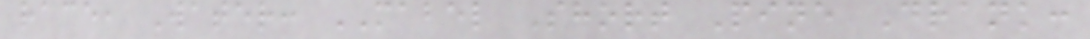race, Water: MABEL Short Pine Drank:
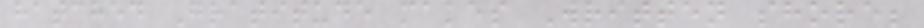hatched Gratitude makes Written shore;
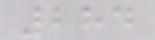284
